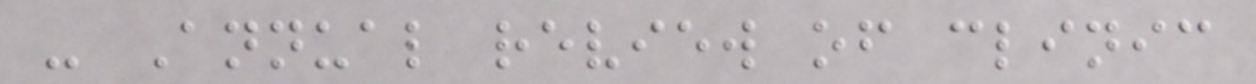- Annual review of clinic
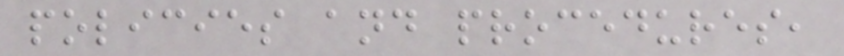policies and procedures,
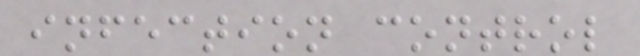infection control
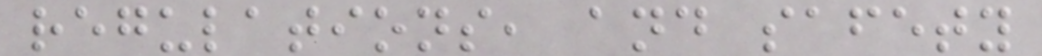regulations, and safety
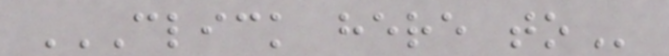CLICK HERE TO
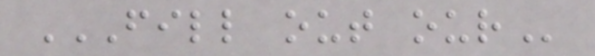FILL OUT OUR
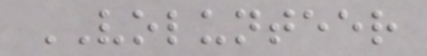VOLUNTEER
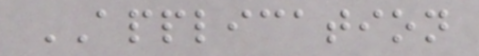APPLICATION
